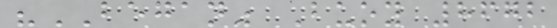"BEGAN" Buoy 8672
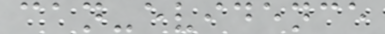can-evidence
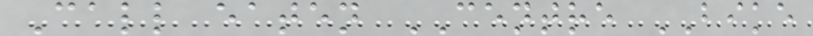Call eaten CENTRE BIKE
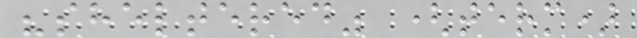"sheltered" (term)
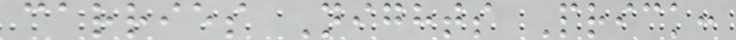carries Nights Prick:
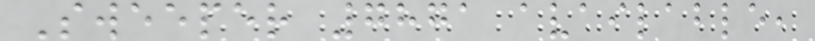Sweeper 7871 available,
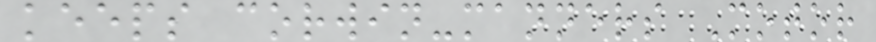keeps corwin-manners Motor
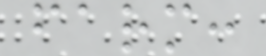farm:
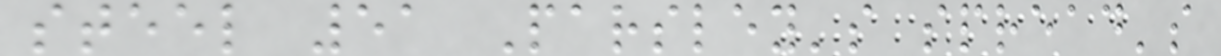steel 51 Parsley's spread's
